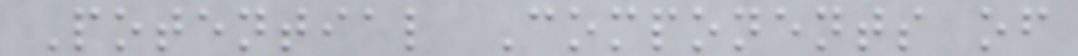Potential Components of
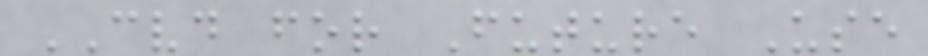CVD for Future Use
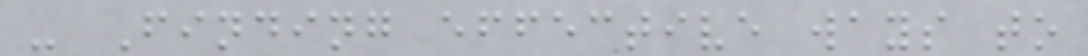- Finding effective ways to
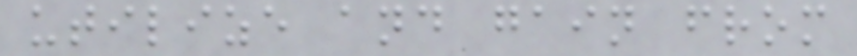utilize and gain from
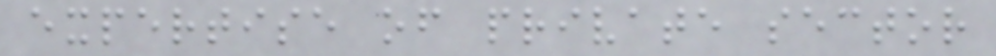expertise of private sector
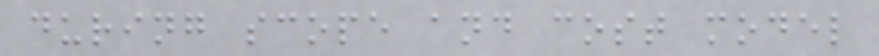during scope and cost model
